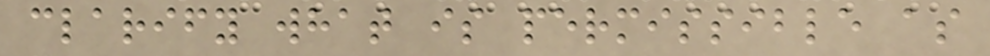clarify what is permissible as
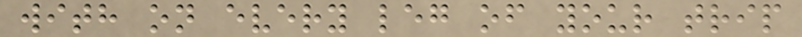with on every leg of your trip
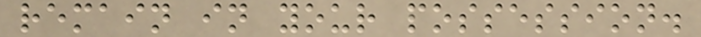remain in your possession.
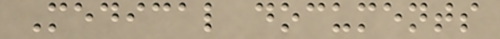Medical documents
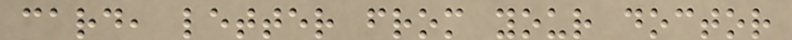card, letter from your doctor
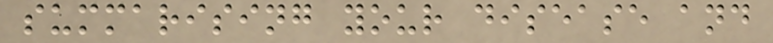summarising your disease and
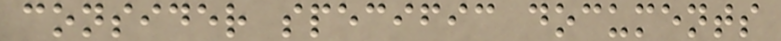consider specific documents
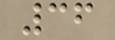36
